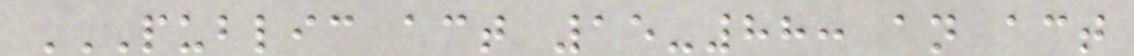PUBLIC ACT 15-88: AN ACT
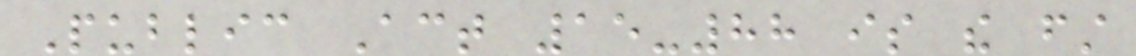Public Act 15-88 is the first
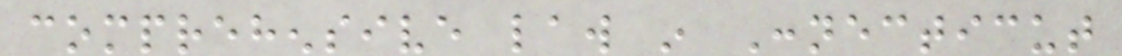comprehensive law in Connecticut
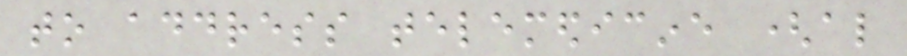to address telemedicine (also
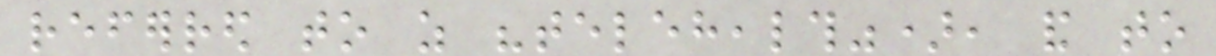referred to as "telehealth"), and to
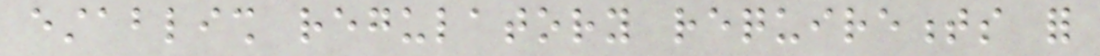establish regulatory requirements for
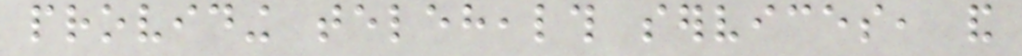providing telehealth services, and
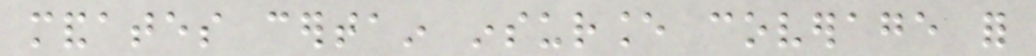mandates certain insurance coverage for
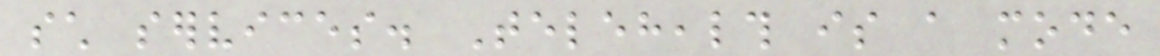such services. Telehealth is a mode
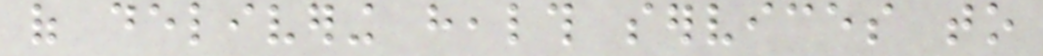of delivering health services to
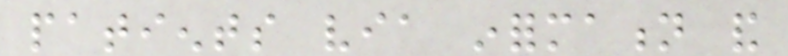patients via information and
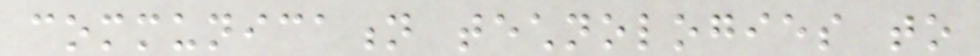communication technologies to
